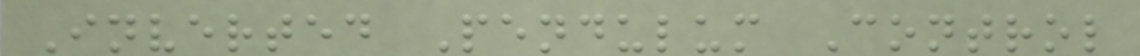Inverted Pendulum Control
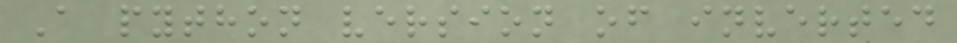A python version of inverted
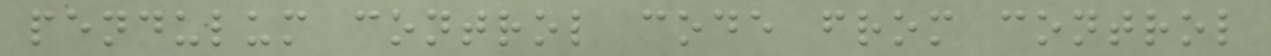pendulum control code from control
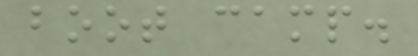boot camp.
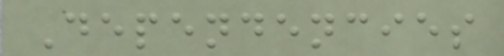Dependencies
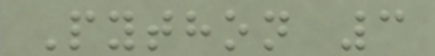Python 3
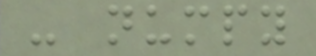- numpy
